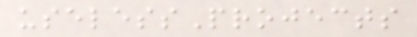uselessProjects
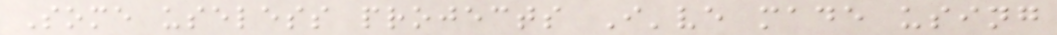Some useless projects I've made using
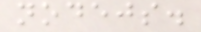nodejs.
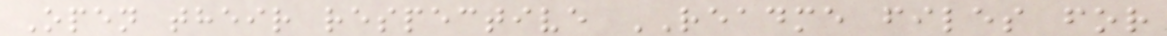Open their respective README files for
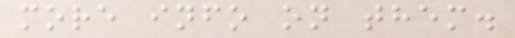more info on them.
